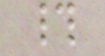#
